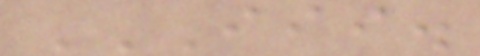III.
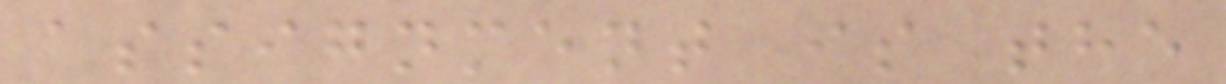assignment is the
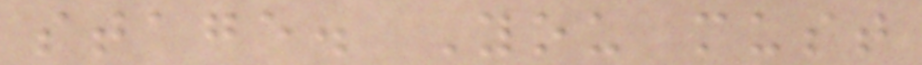stage. You must
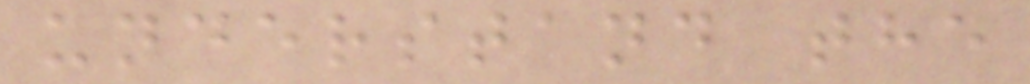understand the
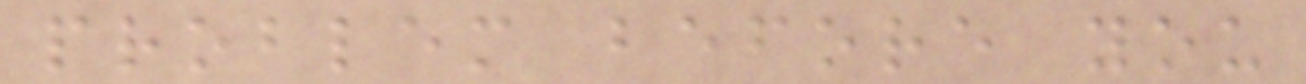problem before you
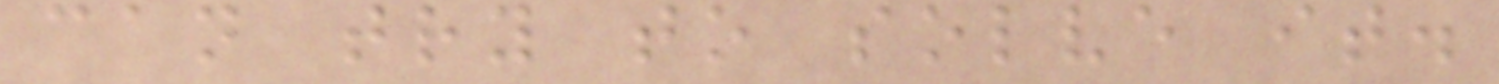can try to solve it.
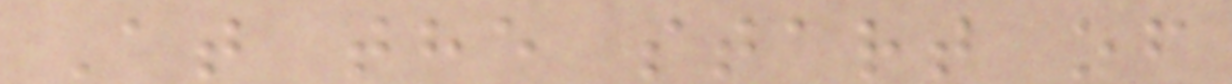At the start of
